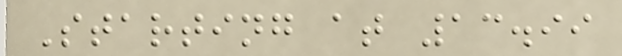Starting at 13.99
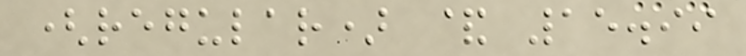(regular) & 15.99
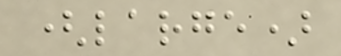(large)
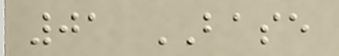01 BASE
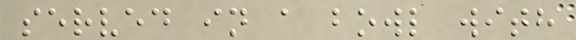served in a bowl with
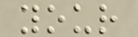your
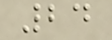24
